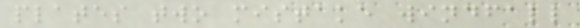plates two mistake windfall
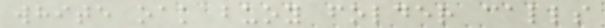white oak buoy folder calls
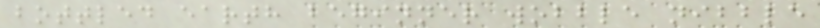bottled earth beginner wobble nibble
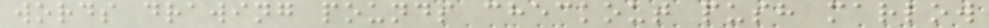words drawing pounds checkout push marlow
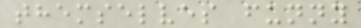themselves funny
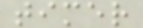timer
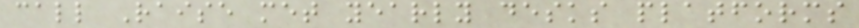call Raise met yearly desks platforms
